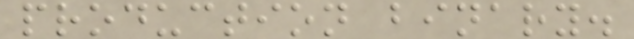production binary.
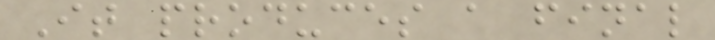It produces a final
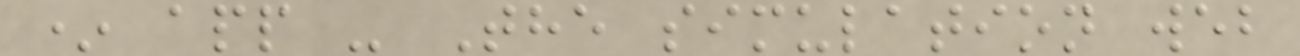* app - The simulation web
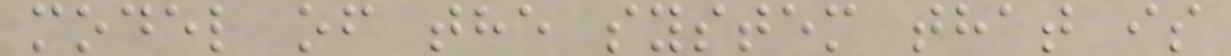model of the system that is
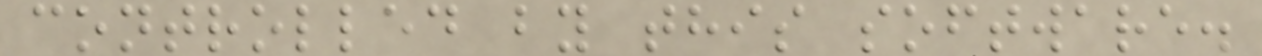controlled by this software.
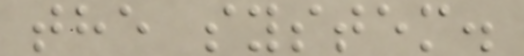the system.
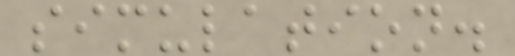simulation.
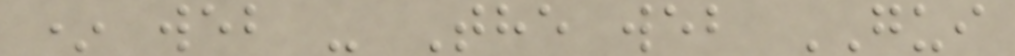* web - The web GUI
